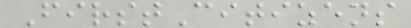FirstCitizens
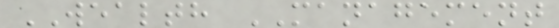WEALTH MANAGEMENT
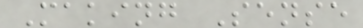Making Sense
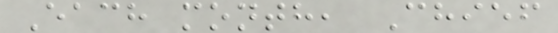Each month, Chief
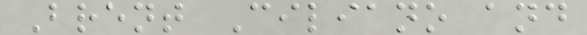Brent Ciliano and
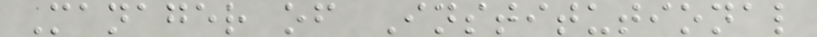Manager of Institutional
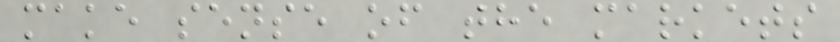make sense of the markets
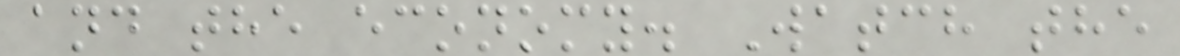and the economy. Watch the
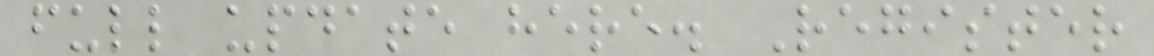full update here. Register
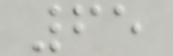65
